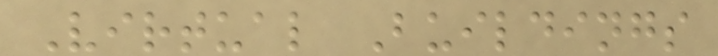Virtual Buildings
